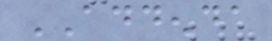ADDENDA
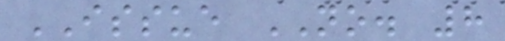ISSUE NO. 8
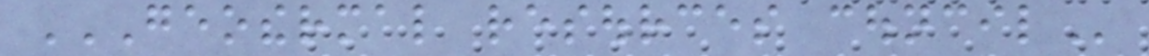GEOTHERMAL RESOURCES COUNCIL
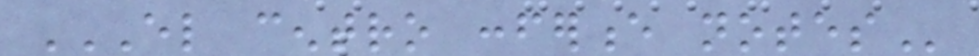EL CENTRO CONFERENCE NOTES
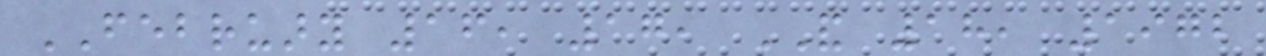FEBRUARY 16, 17, AND 18, 1972
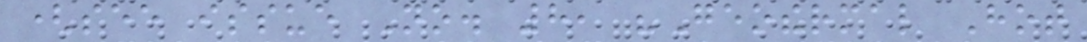(see issue No. 8, "Geothermal Hot
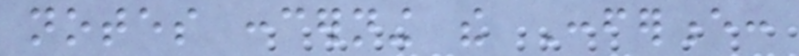notes concerning the Conference:
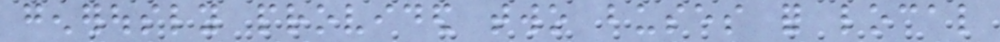generously provided two buses for local
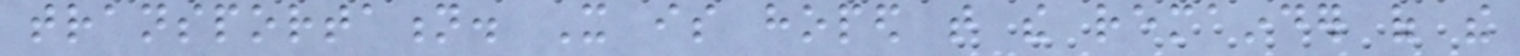transportation. It is hoped that the remainder of the
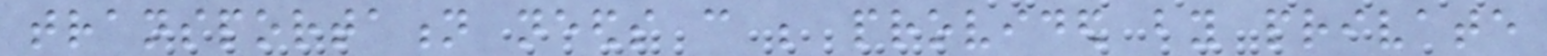transportation needs can be provided by private
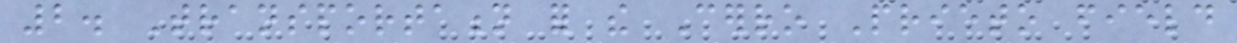2. Transportation for the Cerro Prieto field
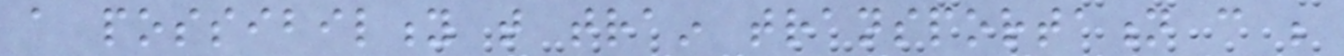a possibility that train transportation can be
